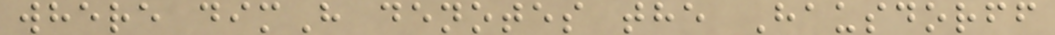where dimH denotes the Hausdorff
